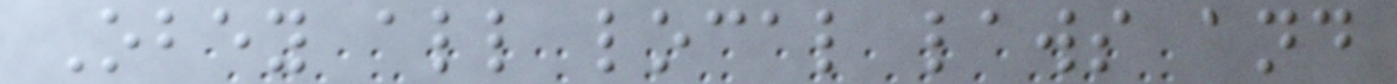Obey all local laws and
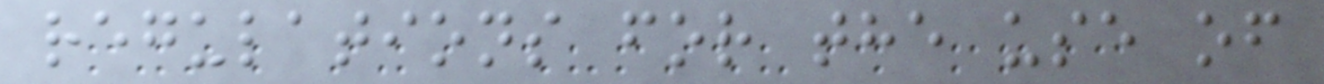regulations for the use of
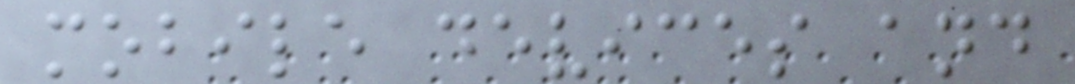mobile devices and
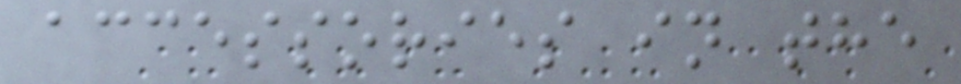accessories in the
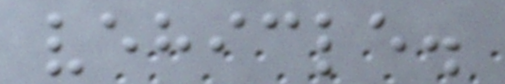vehicle.
